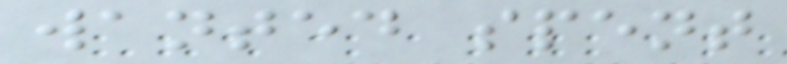wanted spent
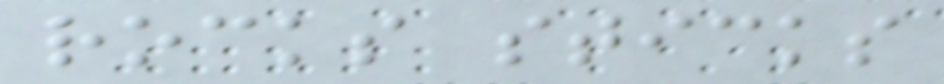rocks sticks
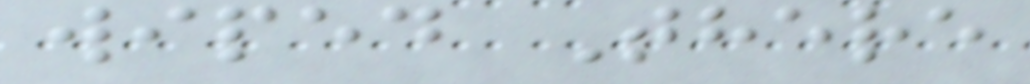wiped There
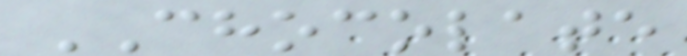CHOCOLATE
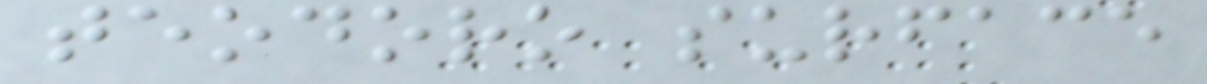teodoro surface
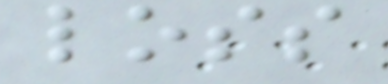loss
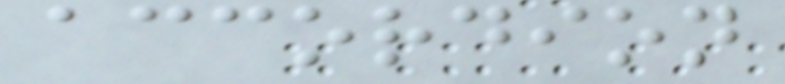accordion
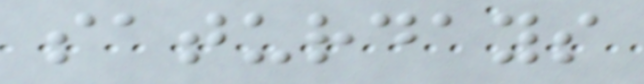saturdays
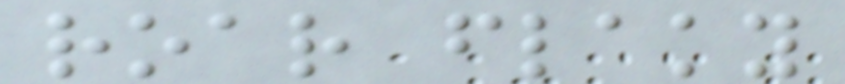roar flaky
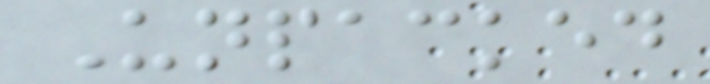Unpacked
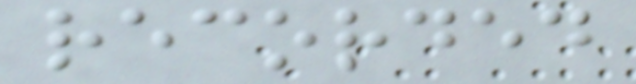recorded
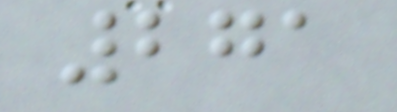271
